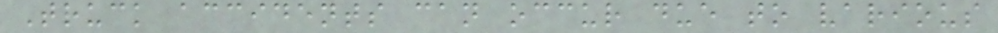Truck accidents can occur due to various
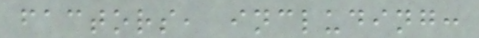factors, including:
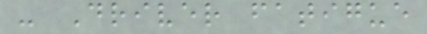- Driver fatigue
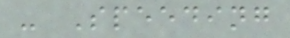- Speeding
